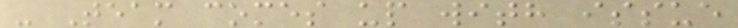- Team comes up with issue
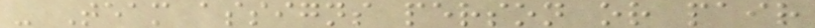- Team assigns person or pair
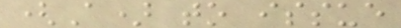(A) to issue
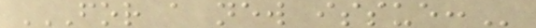FOR A NEW ISSUE:
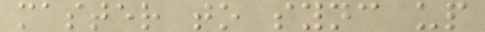master to sync up
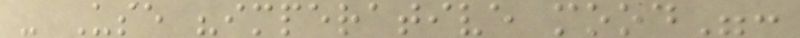- Use "imperative mood":
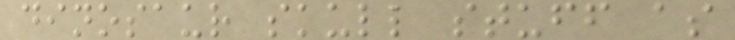dinosaur skull stuff as
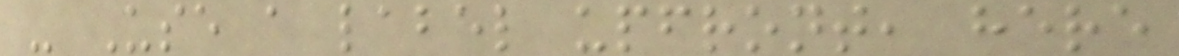- Use a label upfront, here
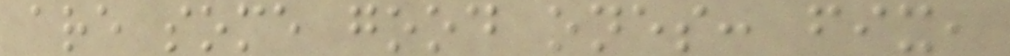are some good ones: fix,
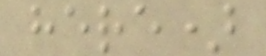here)
